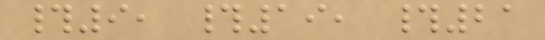#9, #19, #21
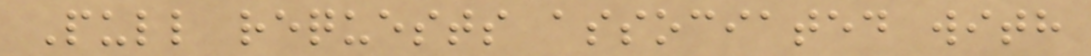Pull requests associated with
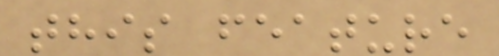this feature
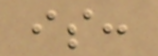is:
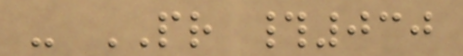- PR #030
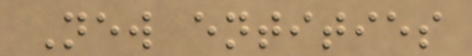New entities
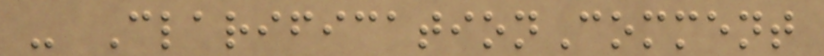- ClarificationComment
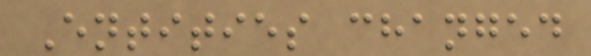Entities changed
